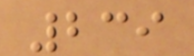239
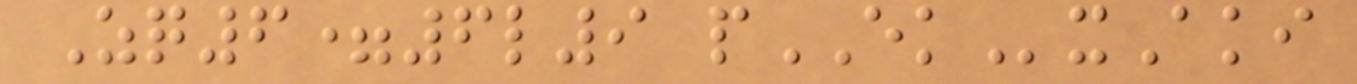Zq6=6l9 pEKxAki
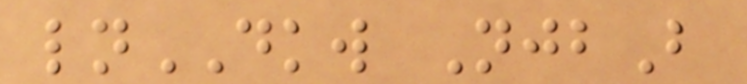lnDKW NjbB
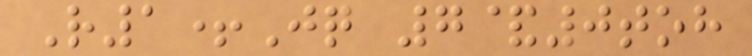R1+Jq 7&0toh
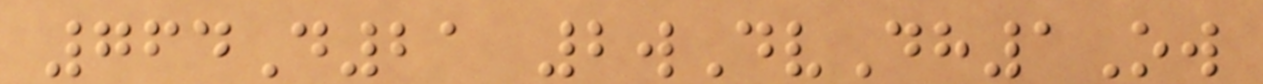764D21 2wDvDh1Ow
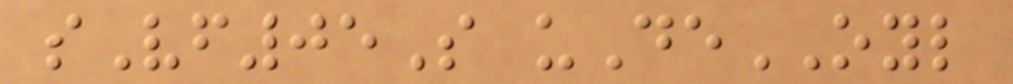sVf05S uDeOYL
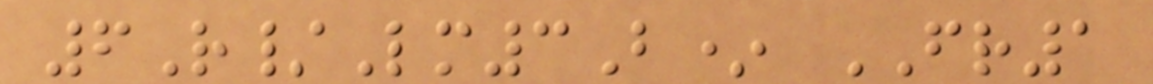6R/Lm3B* FR1
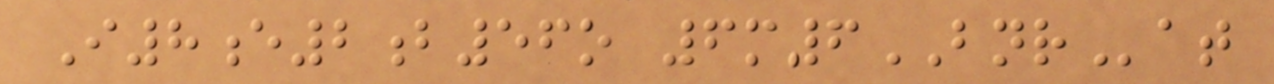I8e2b56o 6m6BNRat
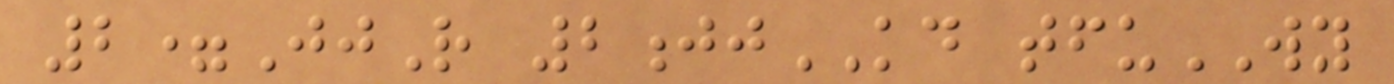2=JjR 2jjKD tfuWY
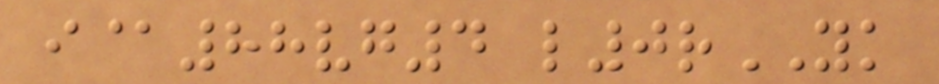i@88vg4 l0rYK
